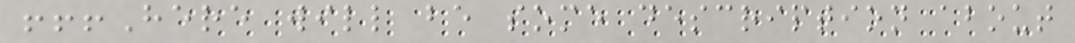!!!Here will be some description about
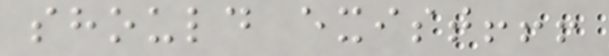should exist!!!
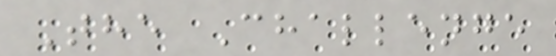The Challenge
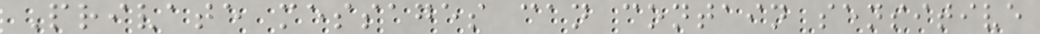Private messages can contain sensitive
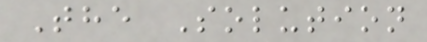The Solution
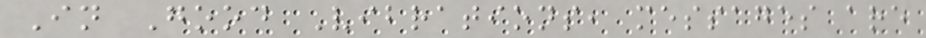In Good Vibrations, messages are
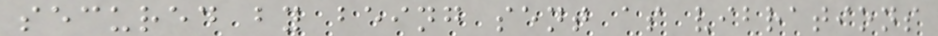secured by being sent as vibrations
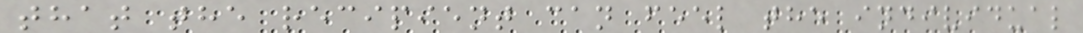that the recipient can feel the individual
